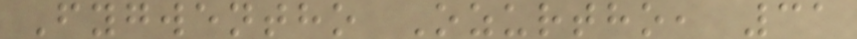Fygwentho Ozurtho, 31
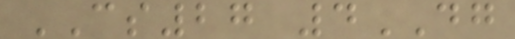CS27 4DG
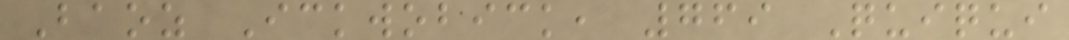Baoz Ickwobick, 769 Quiqui
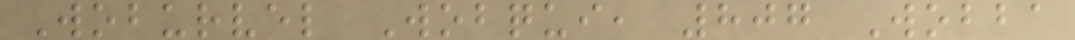Woburvel Wobqui, 807 Wobba
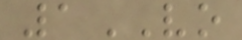1VO
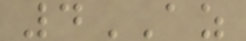4AZ
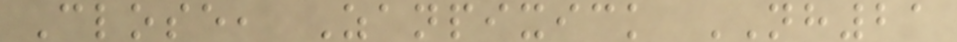Close, Zanpixick NH21
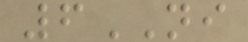6NI
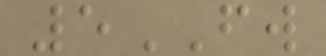5FW
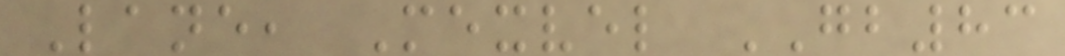Lane, Mexvel GB83
